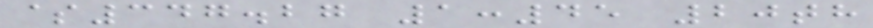$347.27 1:45 20th
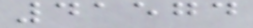41574
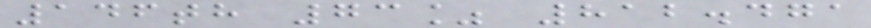146th 73% 812.471
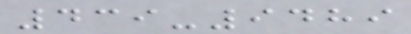439-9489
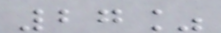27%
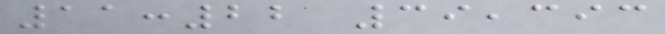11:22 39,393
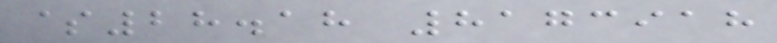$28.18 8173918
